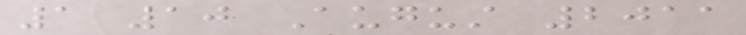1 10 August 2011
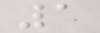1
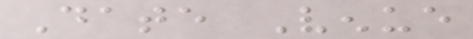Date Venue
